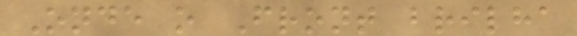Onde o Front brilha
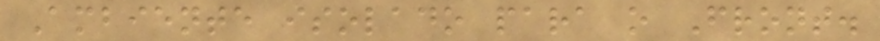Ambiente isolado para o Front.
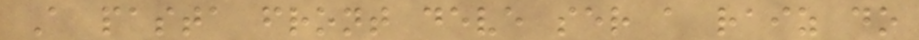A pasta front deve ser a raiz do
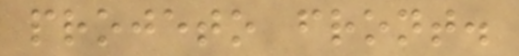projeto front.
